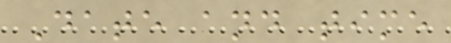Date and time
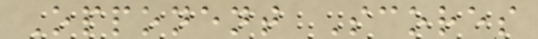Opponent Scores
